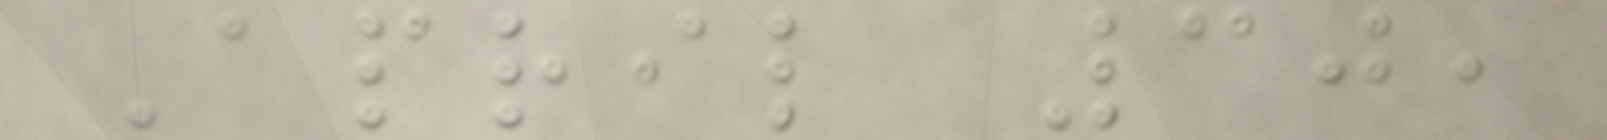April 30,
